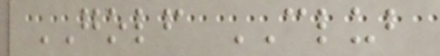GOLF CLUB
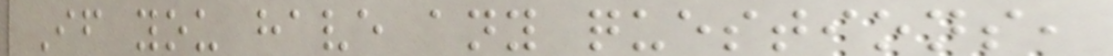If you have any questions,
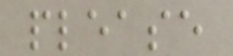please
